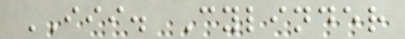III. Cylinder
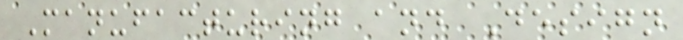Manufacturing and Design
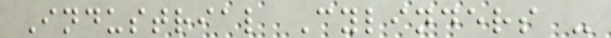Industrial Cylinders -
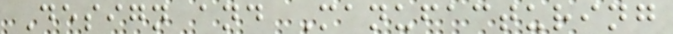Design and Manufacturing
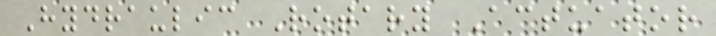Hydraulic Rotary Actuator
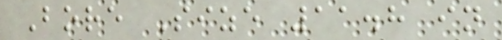Bore Size 11.8 in
